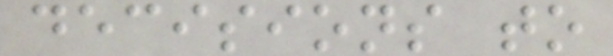decisions to
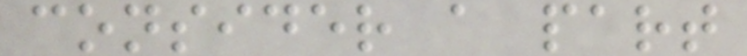consider a part
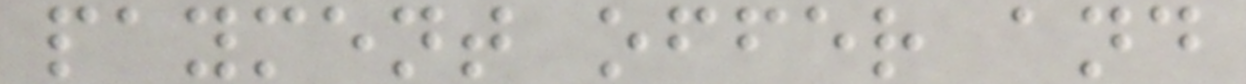payment offer and
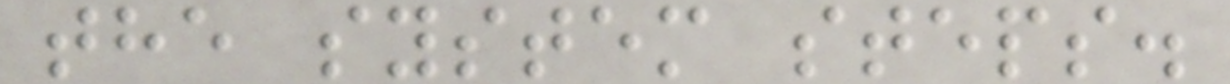the system steps.
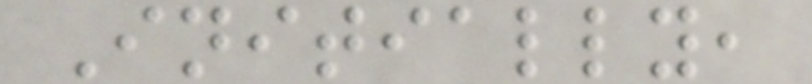Initially,
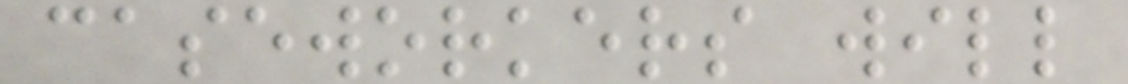caseworkers will
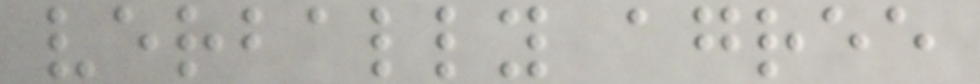verbally agree
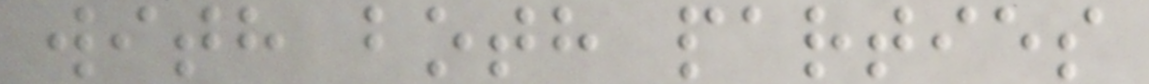with both parties
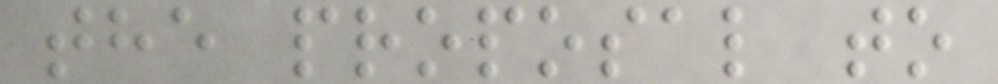the proposal to
